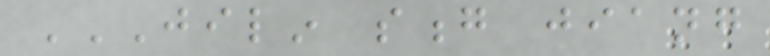JILIN SONG JIANG
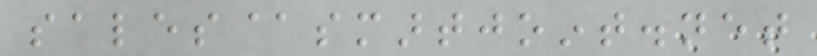sales@smartjoint.net
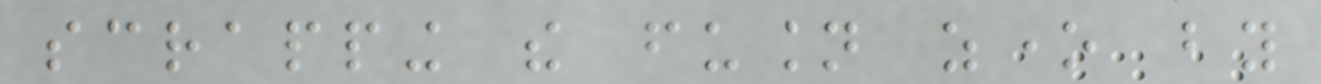scrapping the fusion zone by
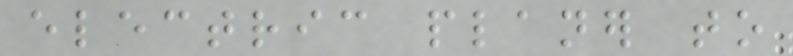electric planer to
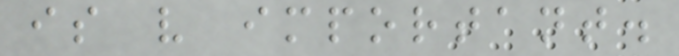is very important.
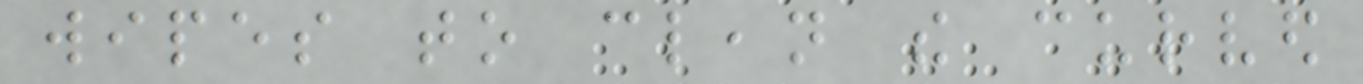wipes to clean the curved
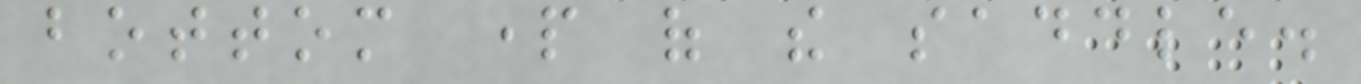bottom part of the saddle.
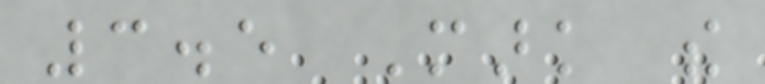3.5 Mark the
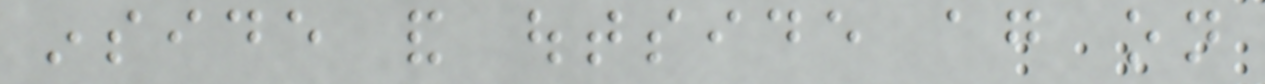inside and outside again on
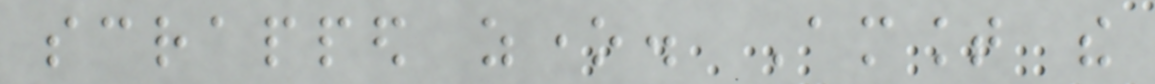scrapped zone. Amount the
